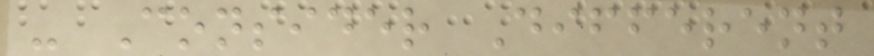- Consider Different
